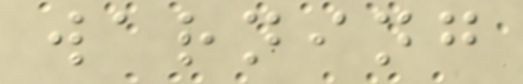warning
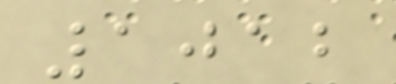1012
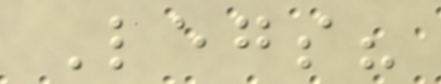Legs?
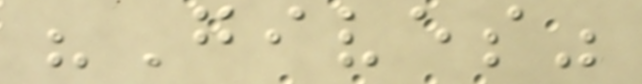"Gives"
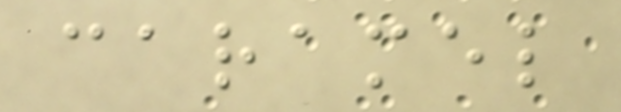caramel
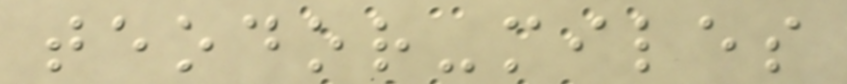teodor-miles
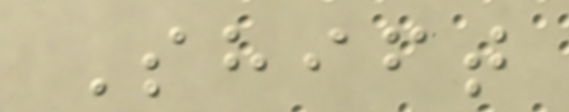Shift
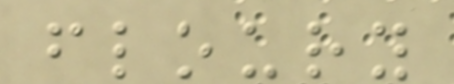floury
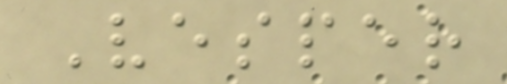Vesper
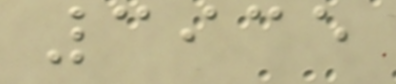3935
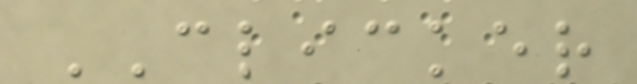CLICKER
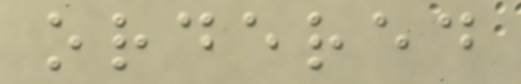ordered
